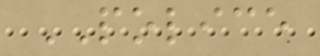POLICE
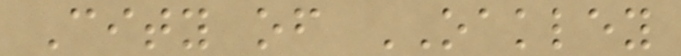City of OAKLEY
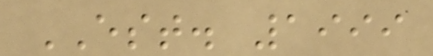EST. 1999
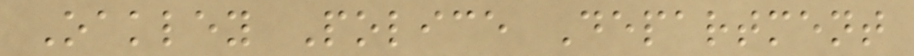Oakley Police Department
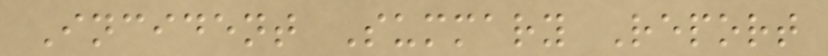Incident Summary Report
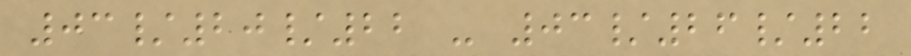03/20/22 - 03/26/22
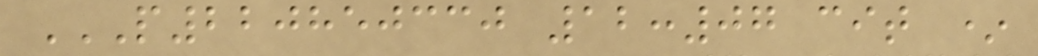P220850330 12:07 CIT *
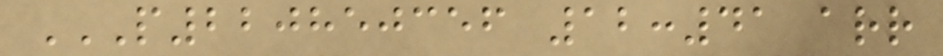P220850356 12:41 ARR
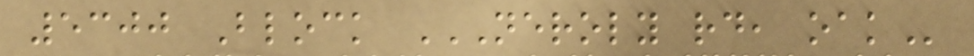5300 Block NEROLY RD, OAK
